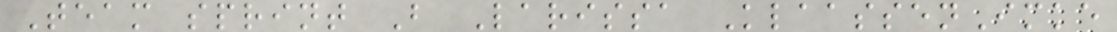Team sprint B Larissa KlaassenImke
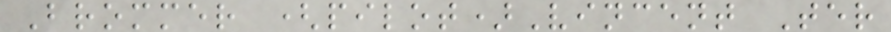Brommer (pilot)Vincent Ter
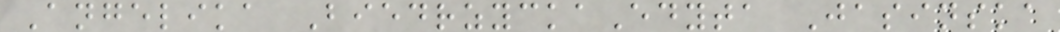Angelika BiedrzyckaEdyta Jasinska
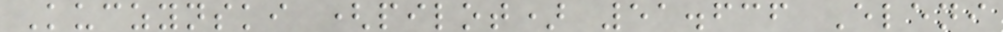Kuczynski (pilot) 51.636 Eleni
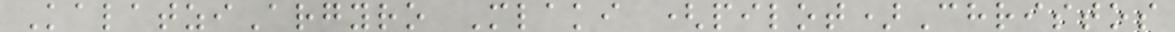KalatziArgyro Mlaki (pilot)Christos
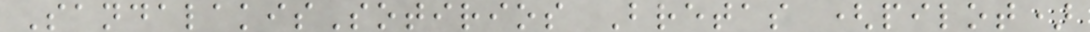SandalakisSotirios Bretas (pilot)
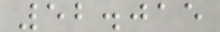52.015
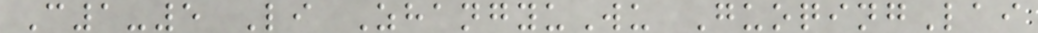C1-5 Li ZhangyuWu GuoqingLai
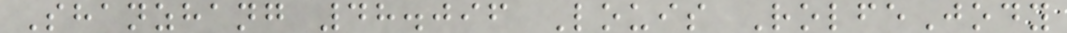Shanzhang 48.096 Louis RolfeJody
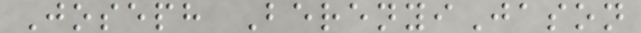Joseph BerenyiJason
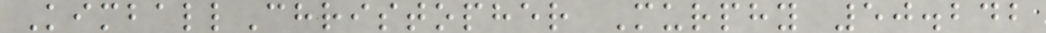KimballChristopher Murphy 50.242
